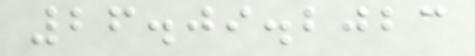26.09.2023
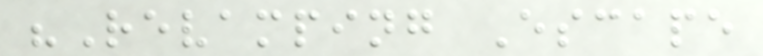"Revamping Escape
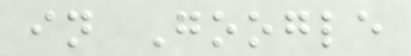in Google
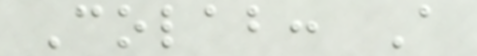Colab: A
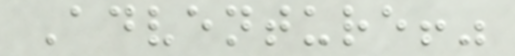Adventure!"
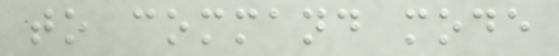to command mode
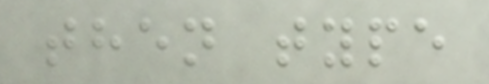then type
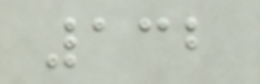132
